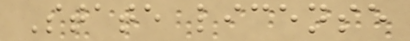State license
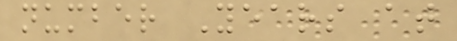number Years at
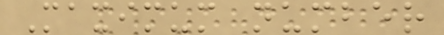Maximum number
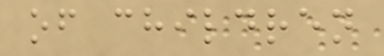of children
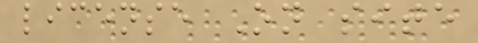license On site
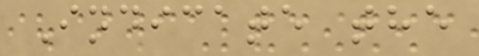Indicate the
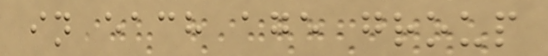in each age group
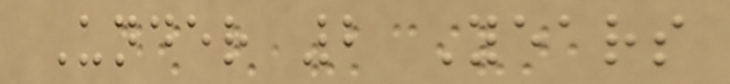Under 2 Years
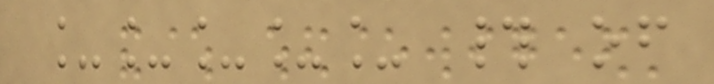_____ # of
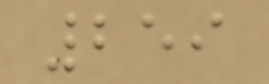259
